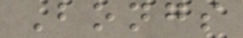Bongs
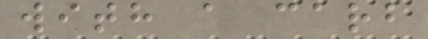with a carb
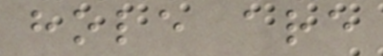hole are
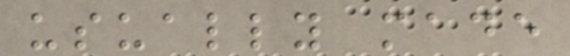usually made
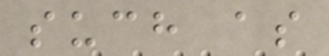such as
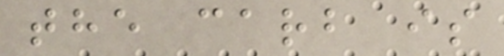the carb is
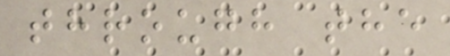through the
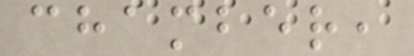chamber,
